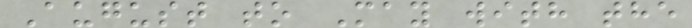August to May with the
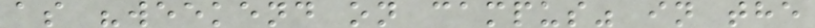as "weekend on campus" in the
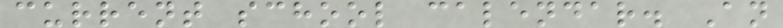current school calendar. An
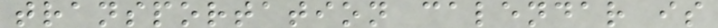transportation calendar is
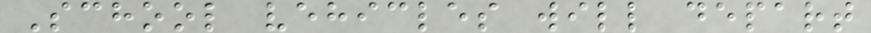School vehicles will depart
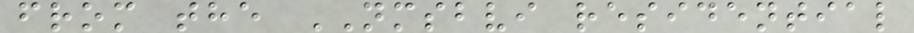from the NMSBVI residential
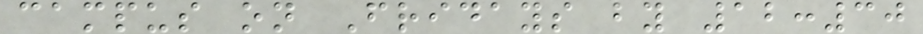campus on Fridays by 12:30
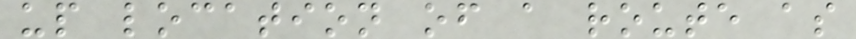up location of a route as
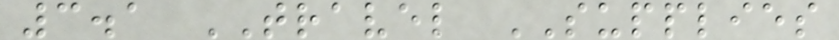3.1 TRAVEL SUPPLIES
